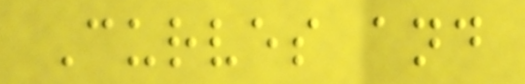Curves and
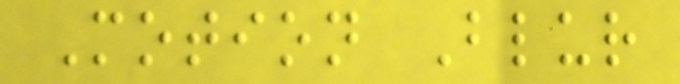Motion Blur
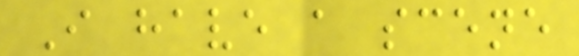I have a scene
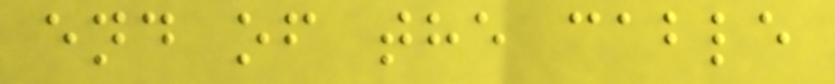end of the cable
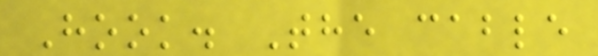Hook. The cable
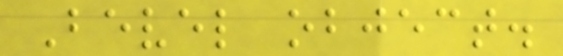Bevel object.
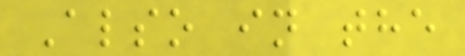Also in the
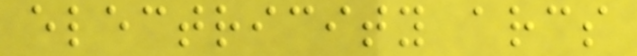electricity arcs
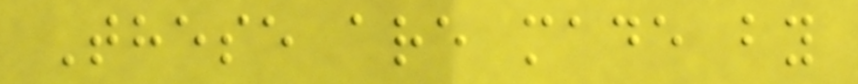These are made by
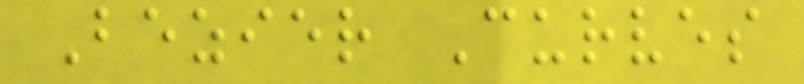Bezier Curves
